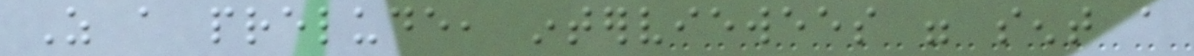As a prelude, interviewees were sent a
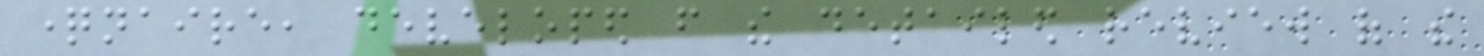questionnaire, developed from the detailed review of the
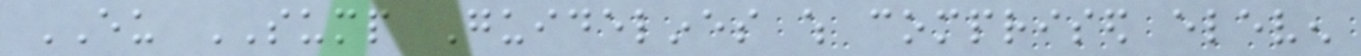EU SUMP Guidelines which comprised eleven
